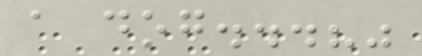a dog...?"
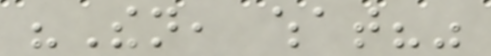"Then, what?"
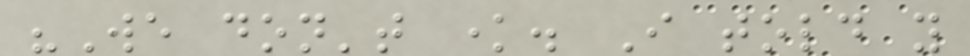"We don't know. I told you
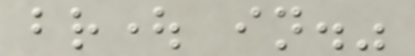brought in."
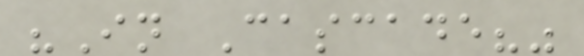"In Cascade?"
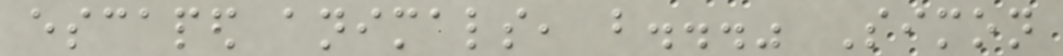escaped animals, but..." Simon
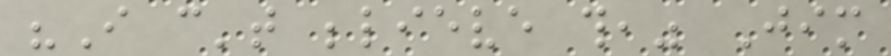"I can't believe this," Jim
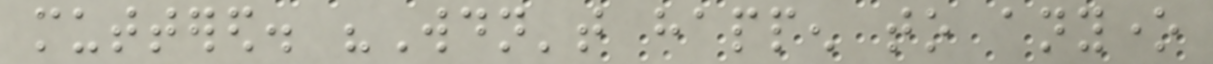muttered. "Wouldn't happen to anyone
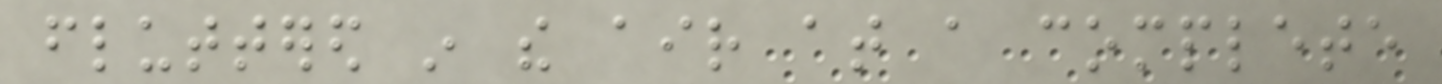fluttered in the air at a complete
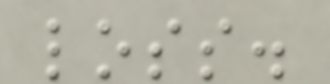loss.
